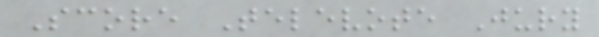Score Televote Jury
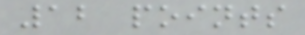12 points
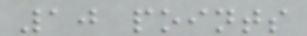10 points
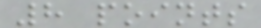8 points
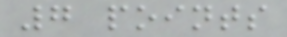7 points
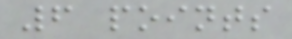6 points
